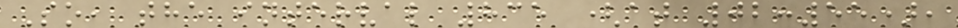So, the interval 835 (at 02:55),
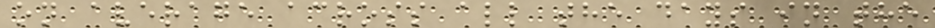on average across all the days in the
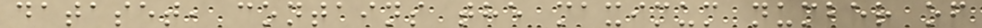dataset, contains the maximum number of
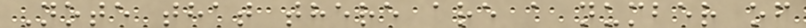Note that there are a number of
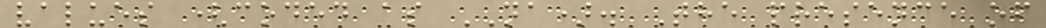values (coded as NA). The presence of
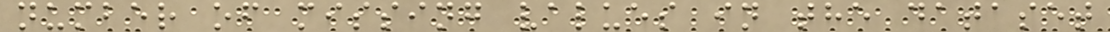number of missing values in the dataset
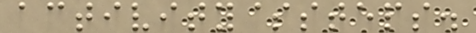activity$steps.
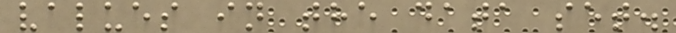values in the data set.
